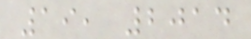19, 2014
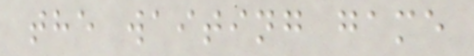the waiting game
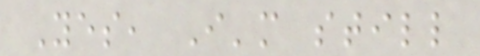Yes, I'm still
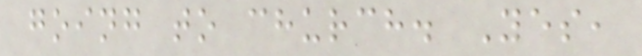going to church. Yes,
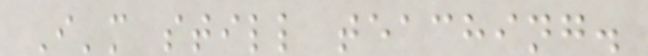I'm still teaching.
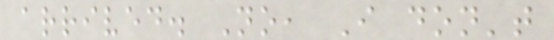arrived. No, I don't
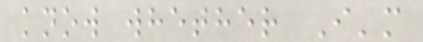know whether I'm
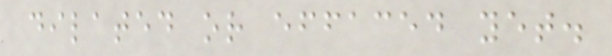dilated or effaced yet.
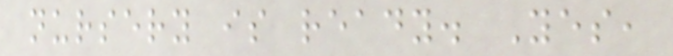nursery is ready. Yes,
